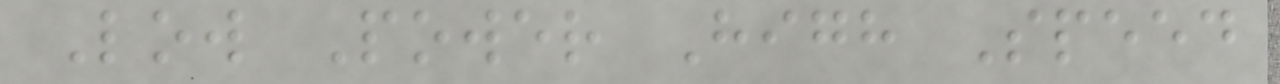Low Power High Speed
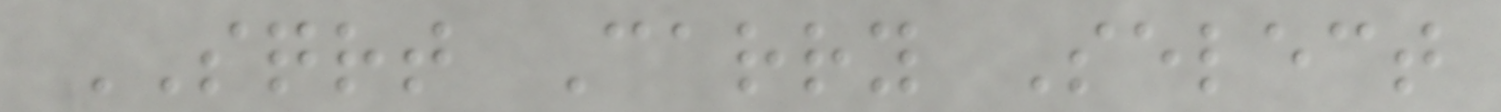SQRT Carry Select
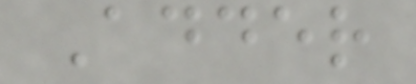Adder
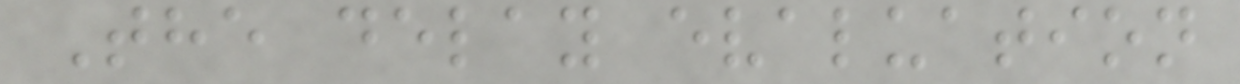The delay evaluation
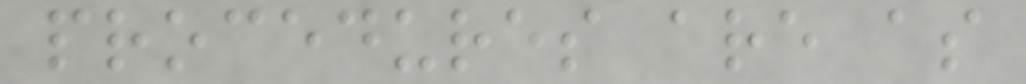procedures are as
